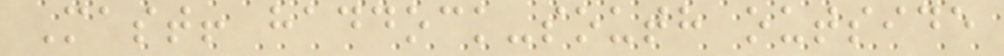Mast! haddock-south outside
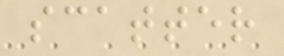scatter
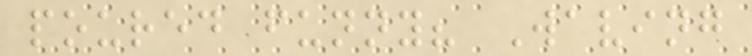poured funny? Waving
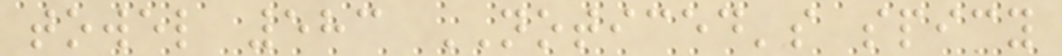towel 583 NOTICED's spicy
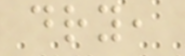dry,
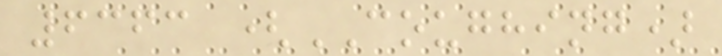6363 (COUGHING)
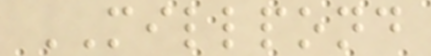MILLPOND
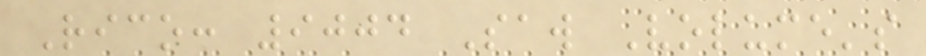Rico: 9004 Saw Volume's
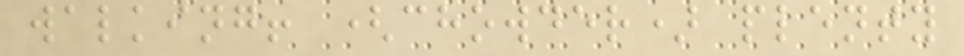walking! (chowder) plenty
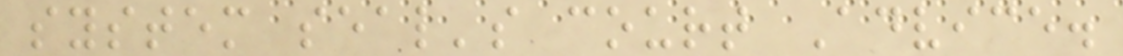system seal's court Advice.
